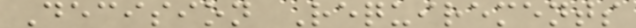Decision Requirements
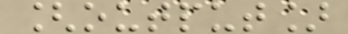[output]
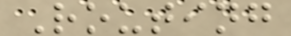Routing
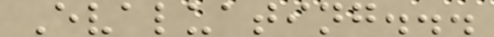Evaluating...
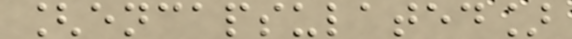[encapsulated]
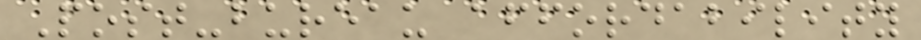Post-bureau affordability
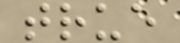true
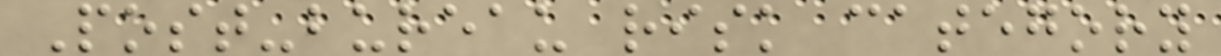Post-bureau risk category
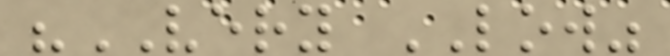"VERY LOW"
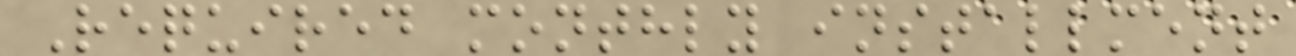Required monthly installment
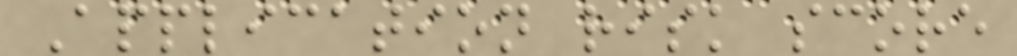Application risk score
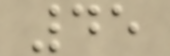45
